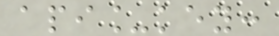api_key:
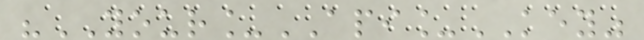"YOUR_API_KEY"
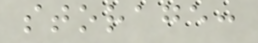storage:
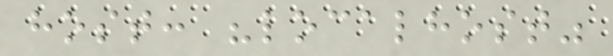host: "localhost"
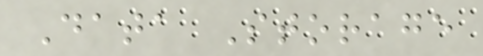Data Storage
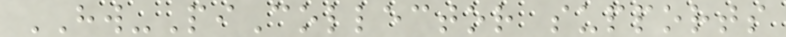HW-PiCollector supports
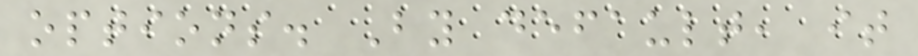options. By default, it
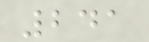241
